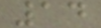14
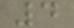4
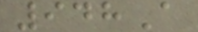948A
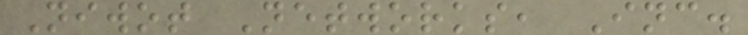Niwot Networks, Inc.
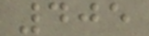405
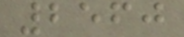2560
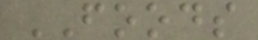FOODS
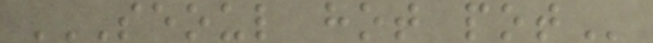SEOUL HOT POT
